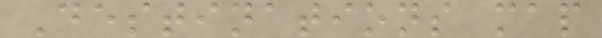Destinations map
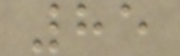85
